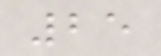25
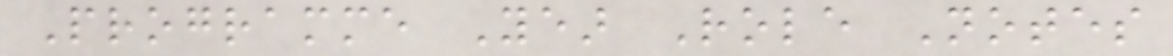Programme Year Role Notes
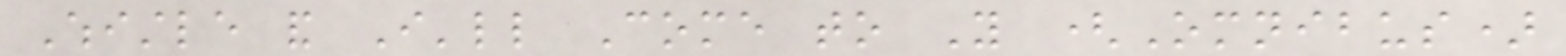Whistle and I'll Come to You (Omnibus)
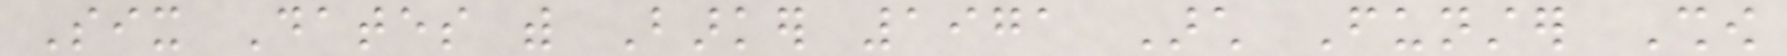Six Dates with Barker 1971 Arch Funster Show
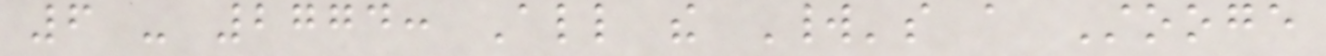6 - 2774: All the World's a Stooge
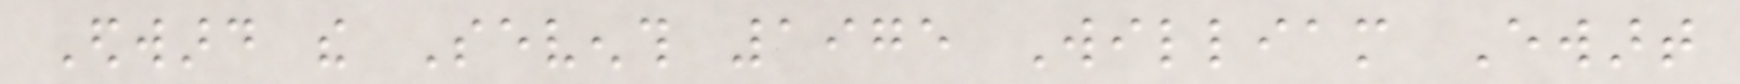Edward the Seventh 1975 William Ewart
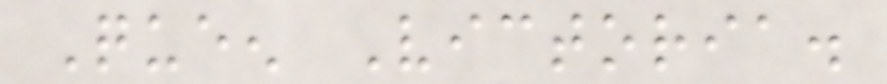Queen Victoria.
